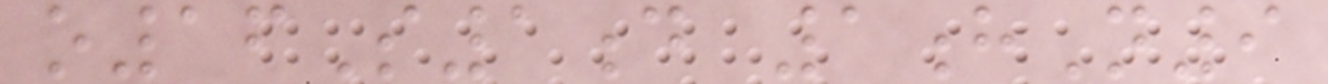o16S1d 1hN9
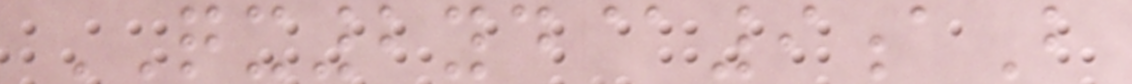QX2yd@9aB
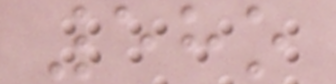58o
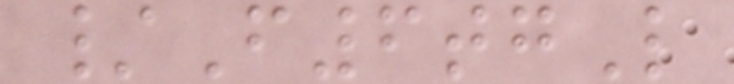/F6tgL
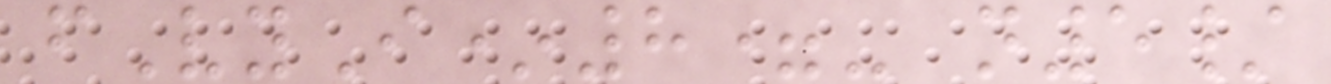fVyI*8=- n5/
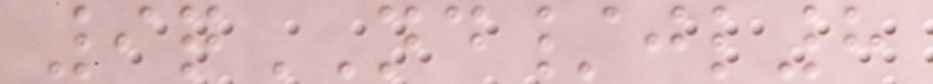9qND/jl8
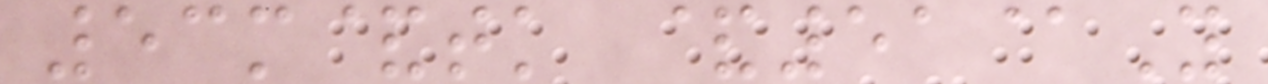53m&tk &51@Y
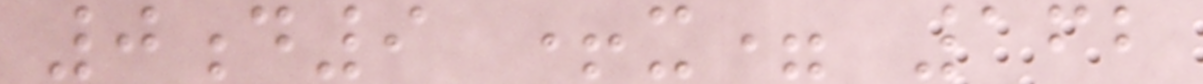0d9 +x= 162
